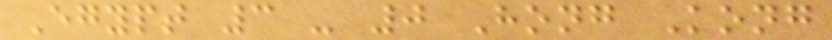Egypt 3 - 0 Hong Kong
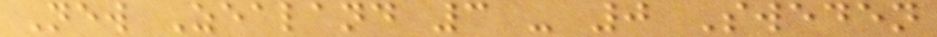New Zealand 3 - 0 Sweden
